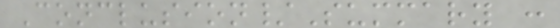Conclusion/Summary :
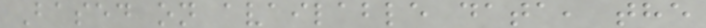Based on available data, the
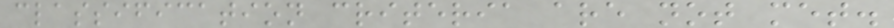classification criteria are not met.
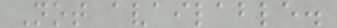Not available.
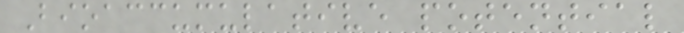Bioaccumulative potential
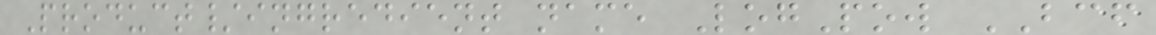Product/ingredient name LogPow BCF
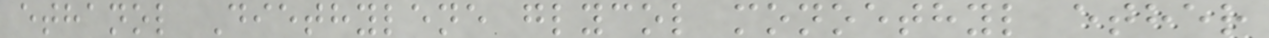ethanol Diethylene glycol monoethyl ether
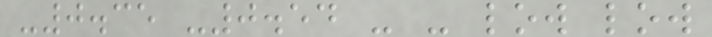-0.35 -0.54 - - low low
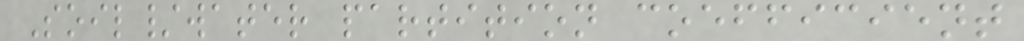Soil/water partition coefficient
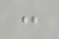:
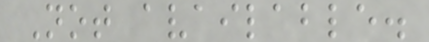Not available.
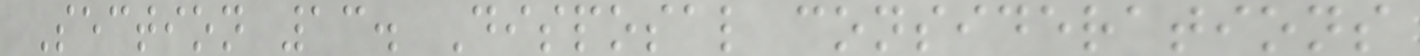Section 13. Disposal considerations
